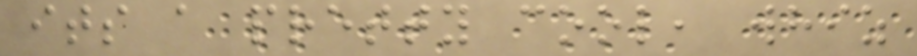its a pretty cool, whiz
